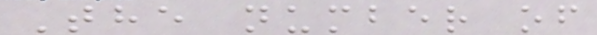The number of
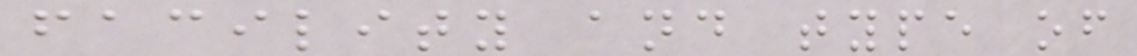facility and type of
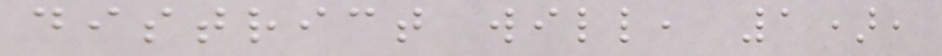district will, 1),
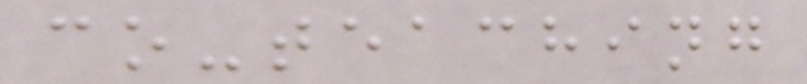co-teaching
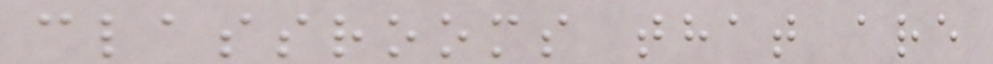classrooms that are
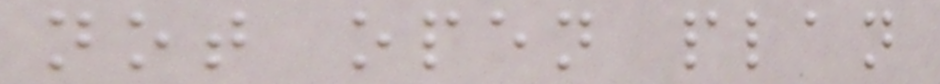not open plan
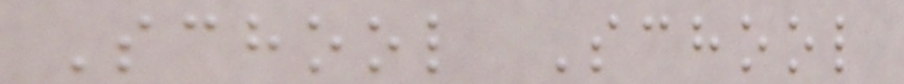School School
